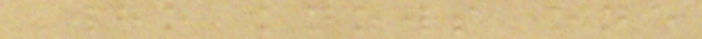Who knows one
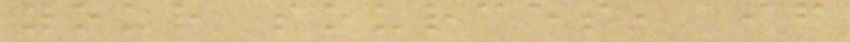your sources, if
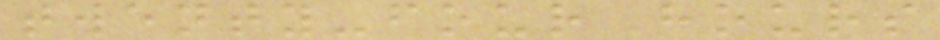twenty-four hours
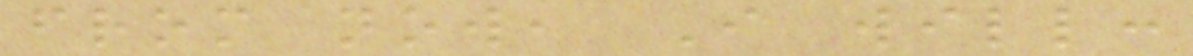from now, I will:
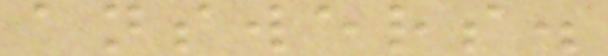answers.
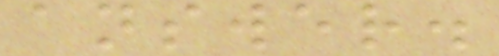answer.
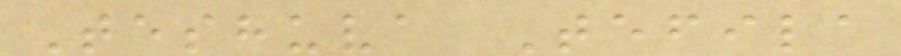Teshuva Tefila
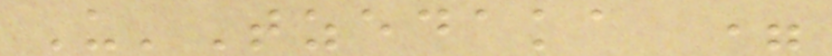U'Tzedaka =
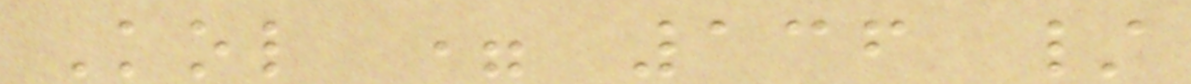Kol = 136 /
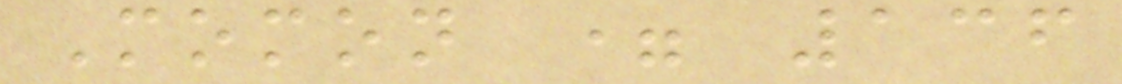Momon = 136
